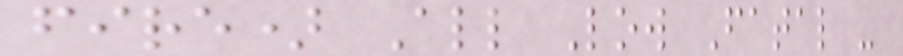fire) All Low Fatal -
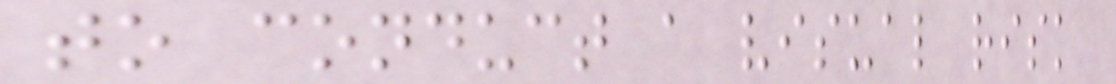to conduct a visual risk
